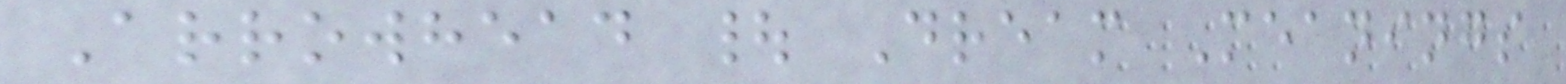Arrowhead | Dream Meanings
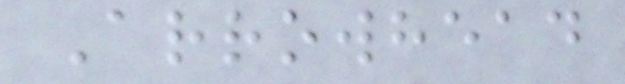Arrowhead
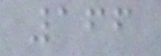166
